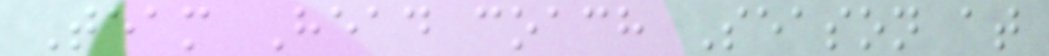Team Head coach Season at
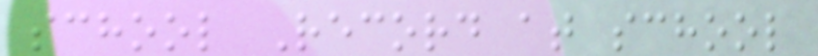school Record at school
